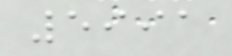5991
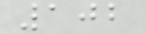102
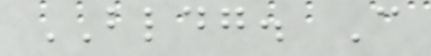BLDG. C
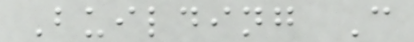Building C
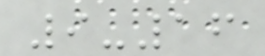9-16
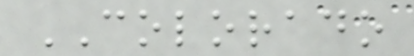COLORADO
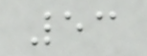53
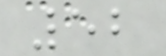52
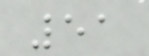51
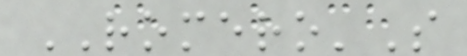ROMERO'S
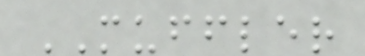MUFFLER
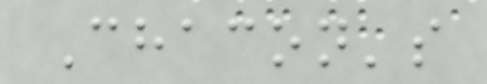Chacon's
